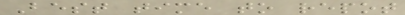Best time to repot
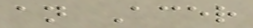an Acer
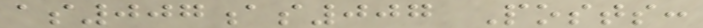as007as007 Posts:
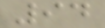94
